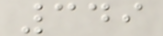349
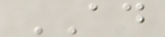AD
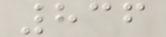836
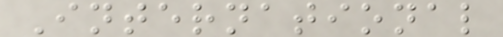International
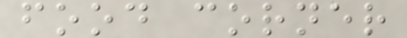food corner
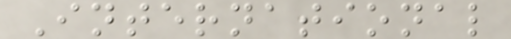International
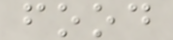food
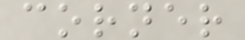corner
